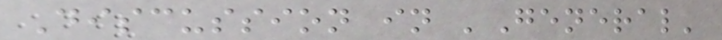Discussion in 'General'
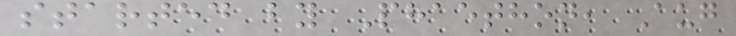started by Phaethon, Aug
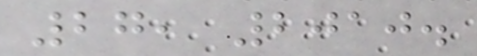27, 2010.
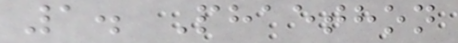1. Phaethon
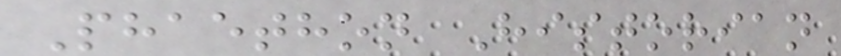Phaethon Historian
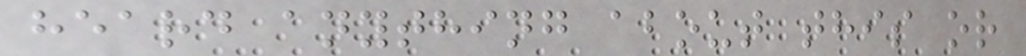heard anything about this or
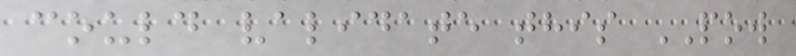could validate this POW
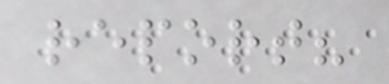report?
